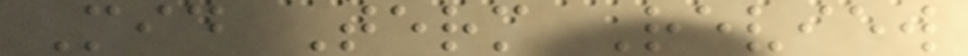Mid Term Review
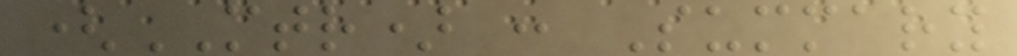(MTR) : Summary
